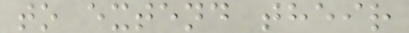to extend their
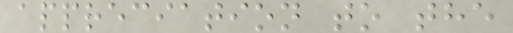appreciation to the
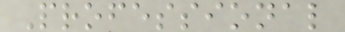Professional
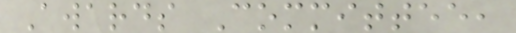Awards Committee,
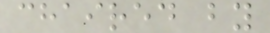chaired by
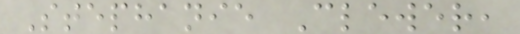Stephanie Clewer,
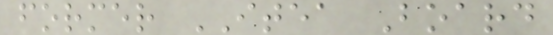former ITEA Board
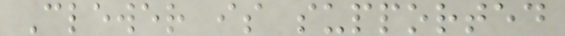Clewer is supported
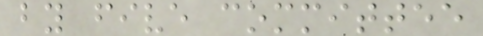by five committee
